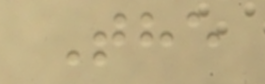The
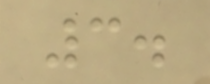3.
